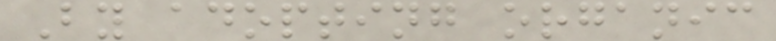By adopting organic
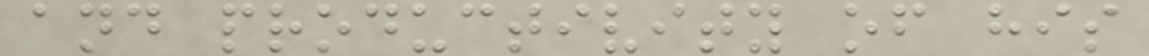and productivity of his
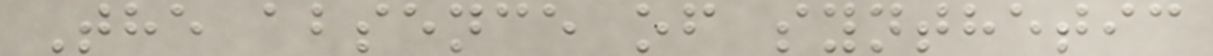The absence of synthetic
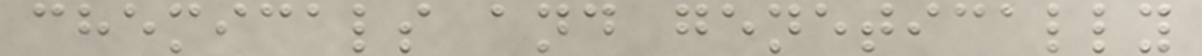chemicals and genetically
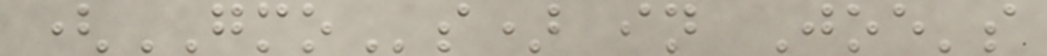(GMOs) in Joe's
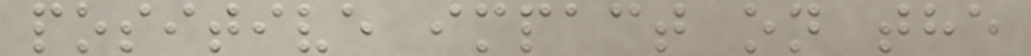positive impact on the
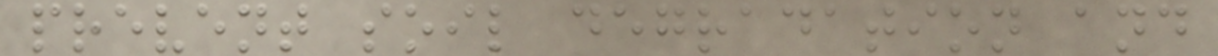prevent soil degradation and
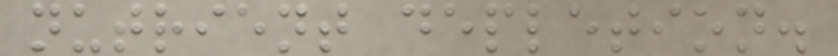nutrient depletion.
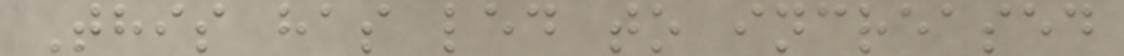This has led to increased
